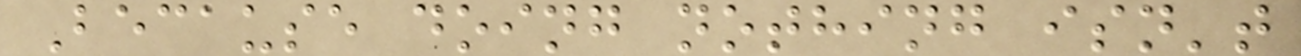Because doing nothing isn't
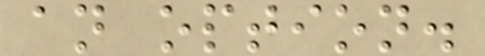an option.
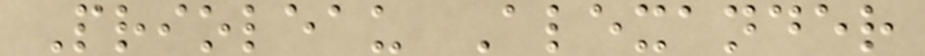Prioleau Alexander
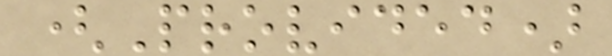(Provided)
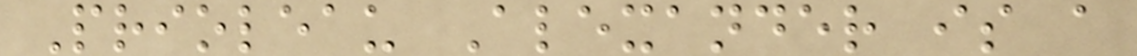Prioleau Alexander is a
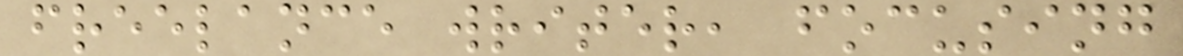freelance writer, focusing
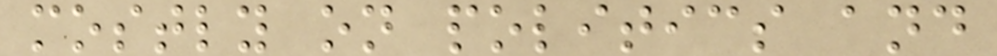mostly on politics and
